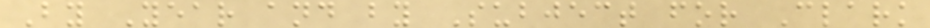By Year and by Subject for Clark
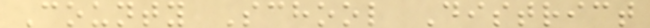County School District
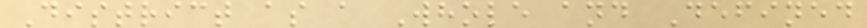District as a Whole and Defined
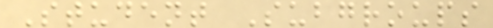Student Subgroups
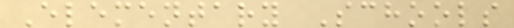Elementary Schools
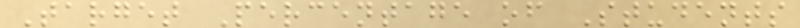Target Percentage of Students
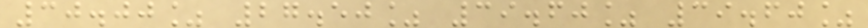30.00% 27.50% 39.60% 39.60%
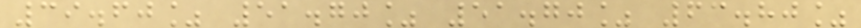39.60% 51.70% 51.70% 63.80%
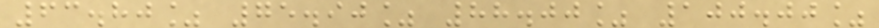63.80% 75.90% 88.00% 100.00%
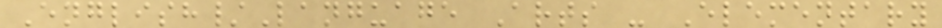English/Language Arts - Elementary
